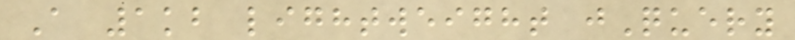A 1kb lightweight jQuery
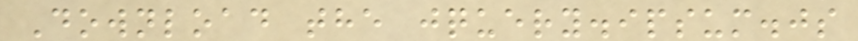Download the jquery.ipsum.js
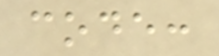code:
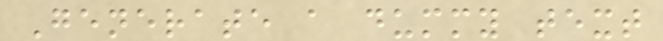Generate a dummy text
